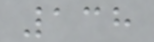138
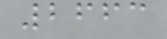2663
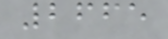2665
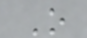O
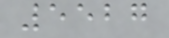5527
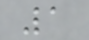1
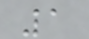1
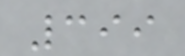399
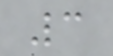3
